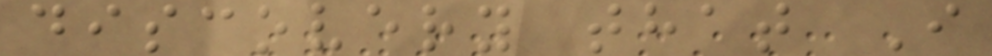discovery that I
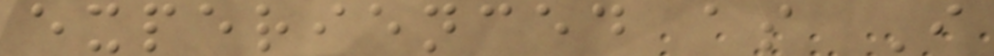experienced as I
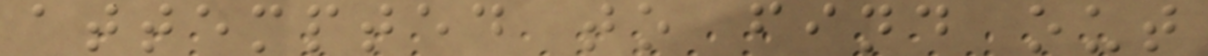attempted to find out
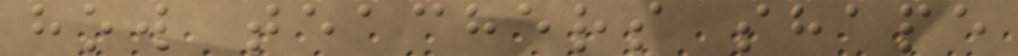how teachers shape
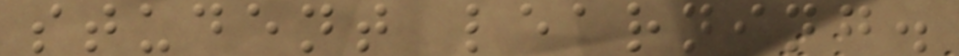student learning.
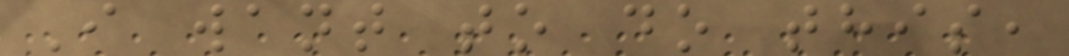I want to do this,
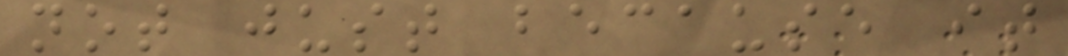not just because it
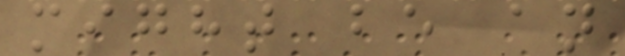might be an
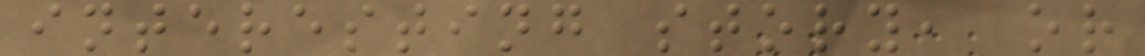interesting story, or
